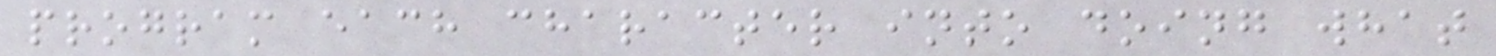program each character into doing what
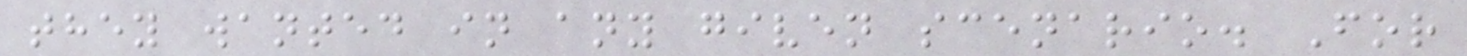they wanted in any given scenario. For
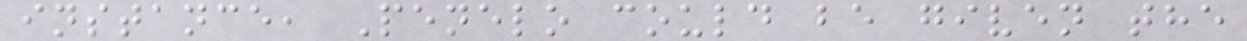instance, Penelo could be given the
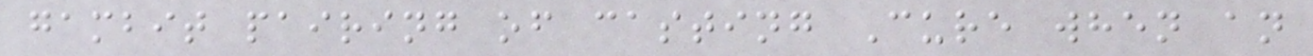gambit pairing of casting Cure when an
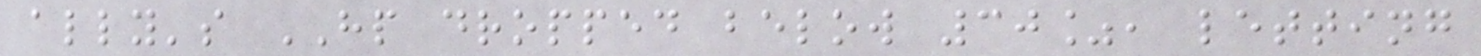ally's HP dropped below 30%, letting
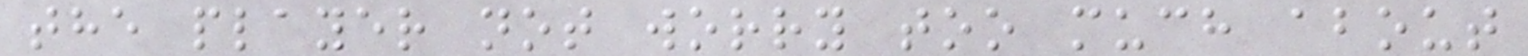the player not worry too much about
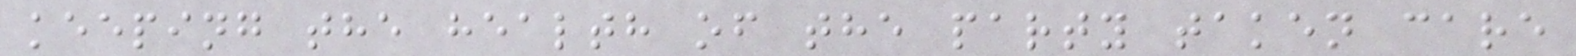keeping the health of the party taken care
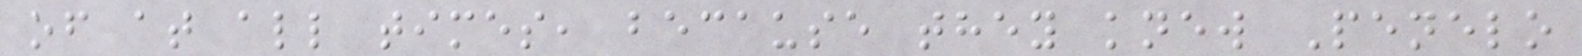of at all times, because they knew Penelo
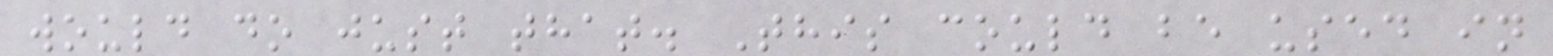would do just that. This could be used in
